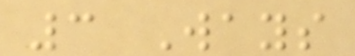3 Ways
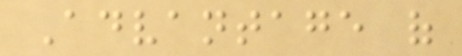Advantage of
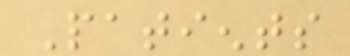Patients
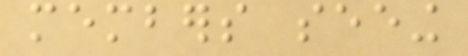members seeing
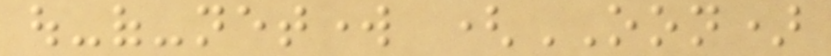out-of-network (OON)
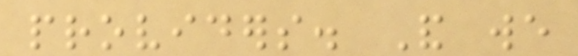providers. And we
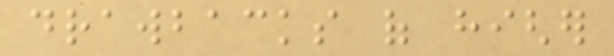drawbacks of higher
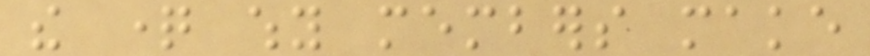the question why members make
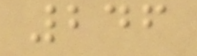246
